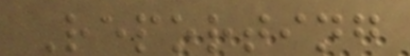Reporting
